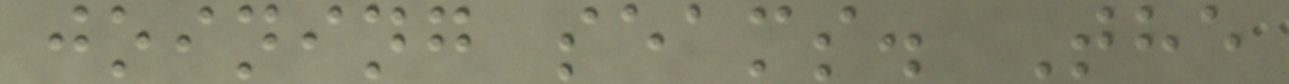joining seams. The
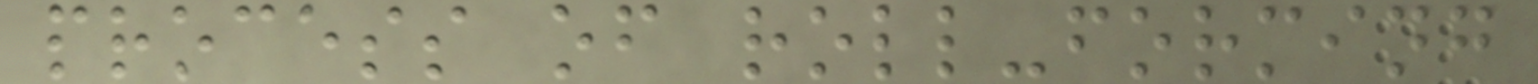process of roll-forming
